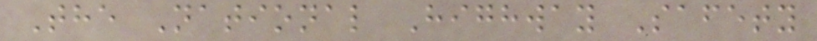The National Highway Safety
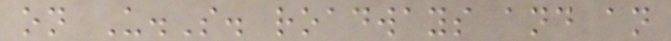on U.S. roadways and an
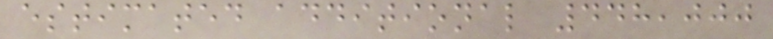estimated additional 448,000
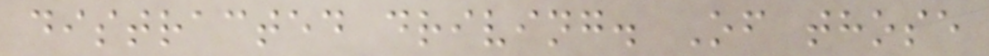distracted driving. Of those
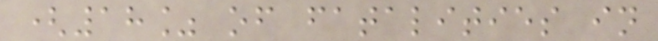(18% of fatalities in
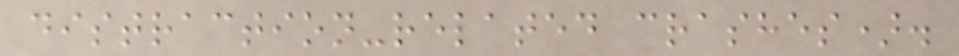distraction-related crashes).
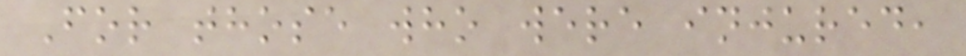For those who were injured,
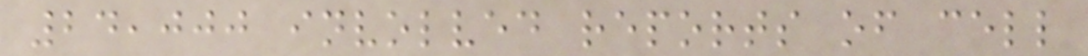24,000 involved reports of cell
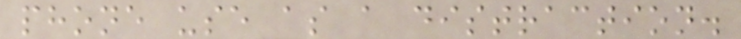phone use as a distraction.
